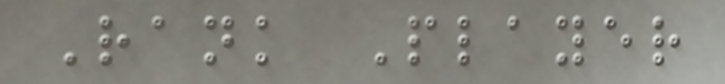Rank Player
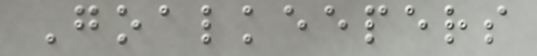Goalkeepers
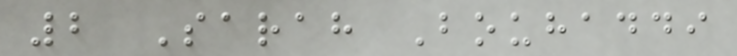2 Sarah Bouhaddi
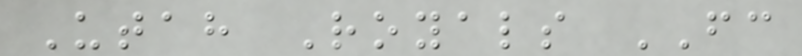Utah Royals FC
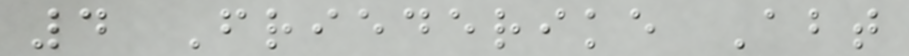4 Friederike Abt
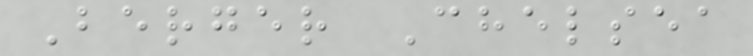Berger Chelsea
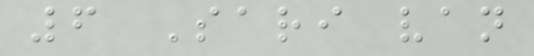6 Sari van
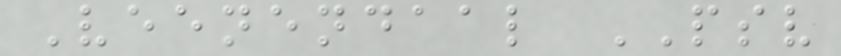Veenendaal PSV
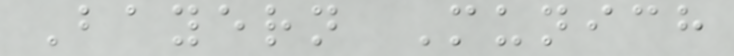Bayern Munich
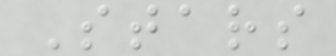Stars
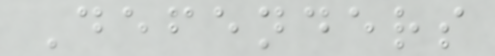Defenders
